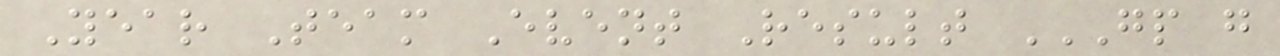Year Team Event Result GP G
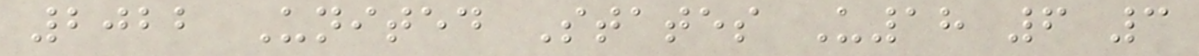2022 United States U18 6 3
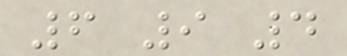6 9 4
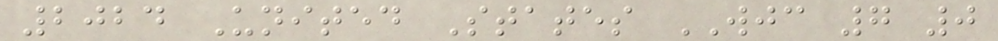2024 United States WJC 7 0
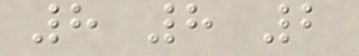8 8 2
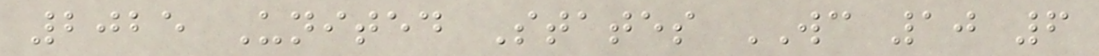2025 United States WC 10 6
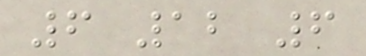6 12 6
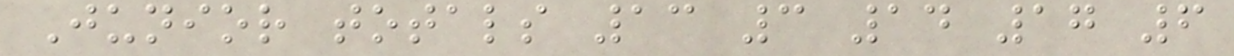Junior totals 13 3 14 17 6
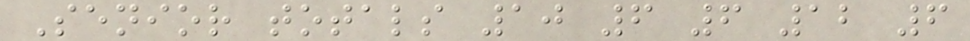Senior totals 10 6 6 12 6
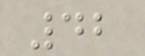42
